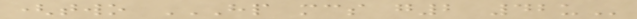(two HP MCS G2 42U
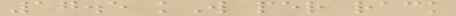17.5 kW per rack
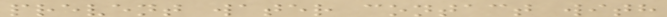prevent water contact with
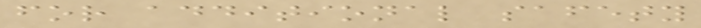for additional safety
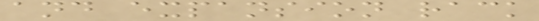and expansion rack
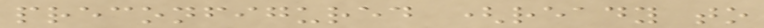preconfigured (ready to
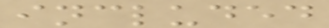included
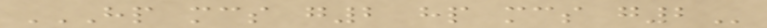HP MCS G2 HP MCS G2
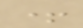+
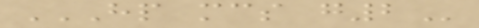HP MCS G2
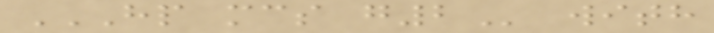HP MCS G2 with
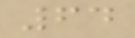64
